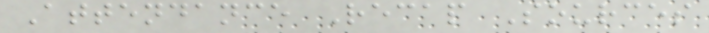Attendance Recap Sources
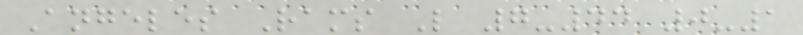Angeles Rams L 7-44 0-1
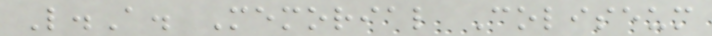L.A. Memorial Coliseum
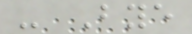- Bye
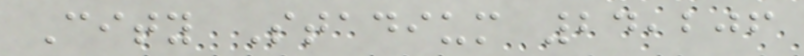City Stadium 24,206
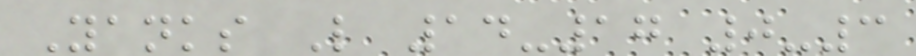Yanks L 14-17 0-3
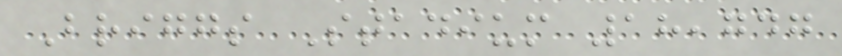Briggs Stadium 18,747
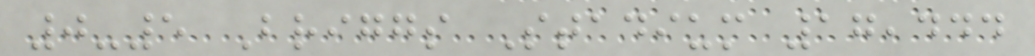0-5 Briggs Stadium 17,444
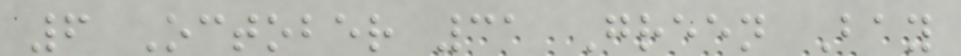6 October 31 Green Bay
